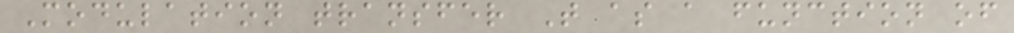Modulation transfer T as a function of
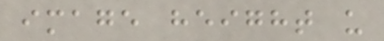image height u
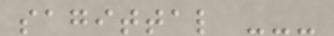sagittal ---
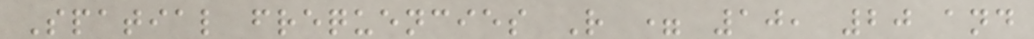Spatial frequencies R = 10, 20 and
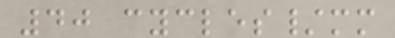40 cycles/mm
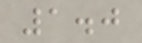1.0
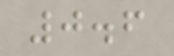0.6
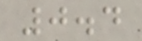0.4
